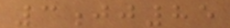3jj85
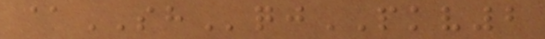@SHqjPKV2
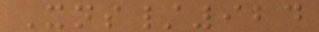Xns/924
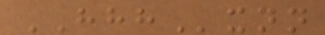HHHxnn
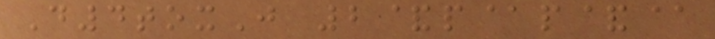D4toxJ 2&p@p&@
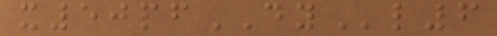x50pfDYl6
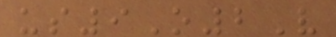us9O2V
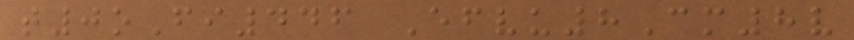t0oFi446 Efvu8Cm8v
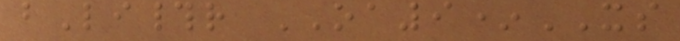bLi#r OA9*XS
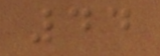44
